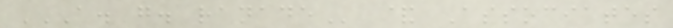A. G. RANADE & Associates
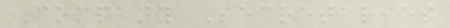Company Secretaries
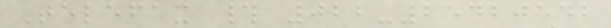Telefax # 022-25420542
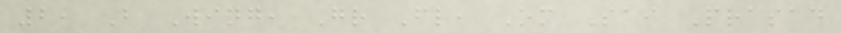2, B Wing, Gr Fl, Om Sai Prasad
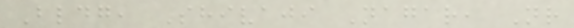Bldg, Shivaji Nagar, Nr
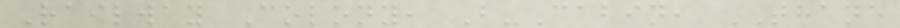Railway Colony, B-Cabin, THANE
